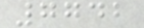7742
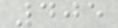405
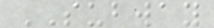SUBWAY
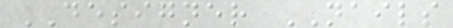DESIGNER NAILS
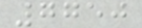7750
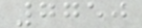7750
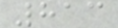813
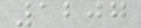1207
